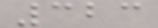323
